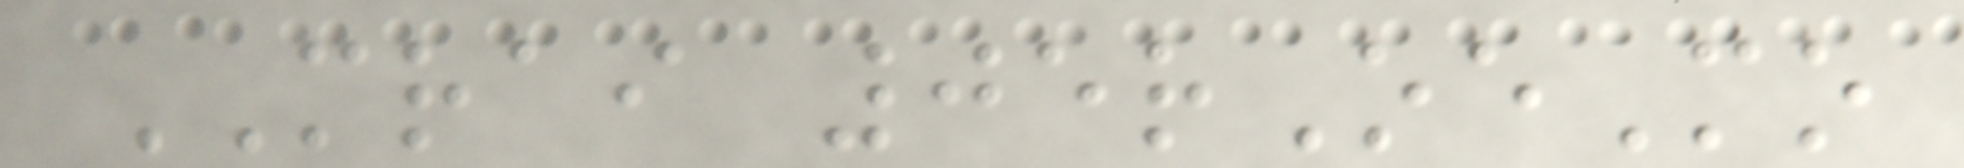MRAI 05rOeMo
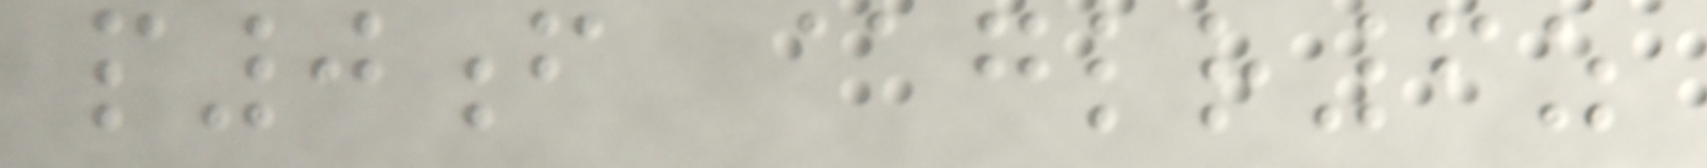p0f @glr6z
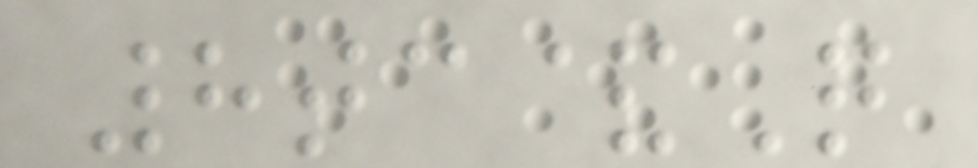8tc&Q
